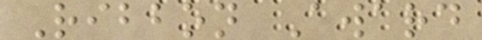Ribbon Award
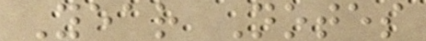Year Notes
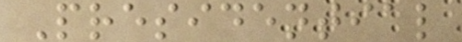Presidential
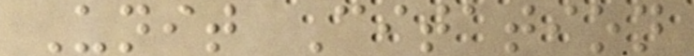Unit Citation
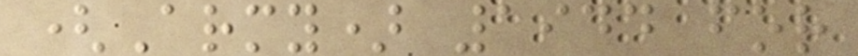(Army) 1944 for
